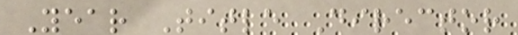Year Title Director
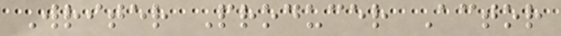Writer Producer Actor
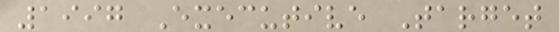1997 Executive Target
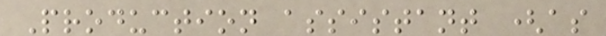Production assistant (as
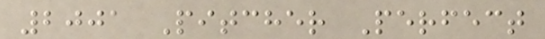2001 Pitcher Perfect
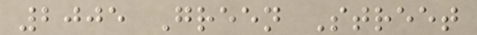2005 Green Street
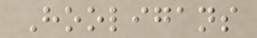Hooligans
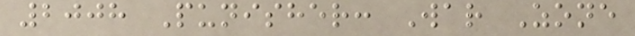2008 Punisher: War Zone
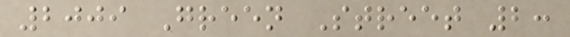2009 Green Street 2:
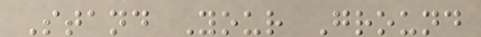Stand Your Ground
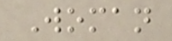Woman
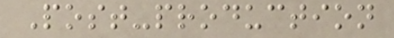Post-production
